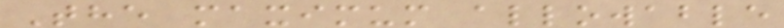The maximum allowable
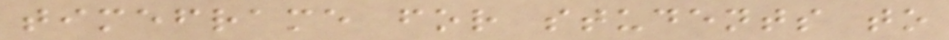timeframe for students to
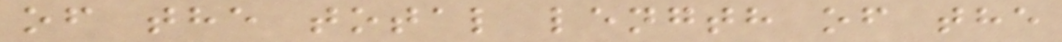of the total length of the
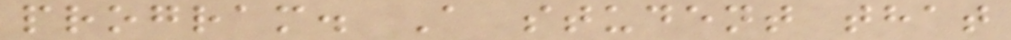program. A student that
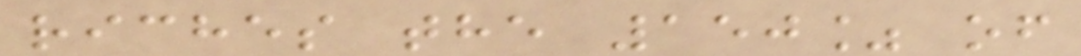riches the 150% of
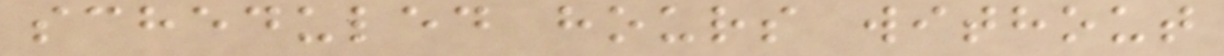scheduled hours without
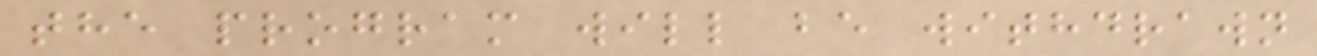the program will be withdrawn
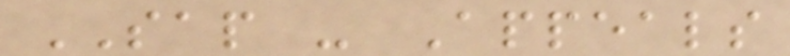SAP - Appeals
